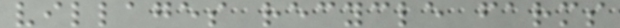villages recycle farms
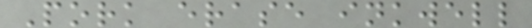Pork erase inkwell
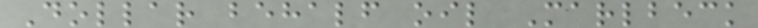Dollar behalf oil Marlbeck
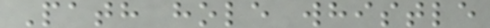Path hole whistle
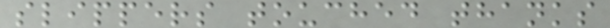slippers touched thanks
